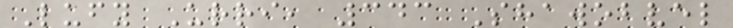Lufy Urri, 343 Shawobvel
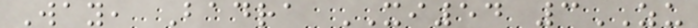Way, Badra XI54 3ZU
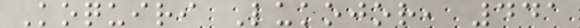Koquiri Lukojor, 441
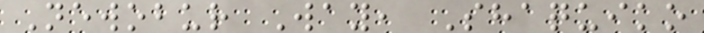Newobur Way, Shaquiko
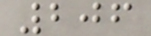206
